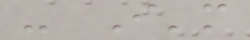- I'm
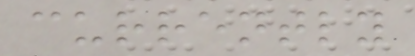currently
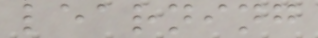learning
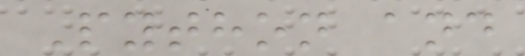Python and
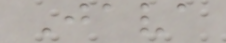Java
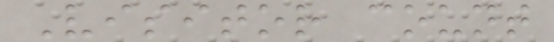Visitor count
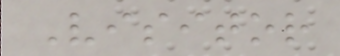Visitor
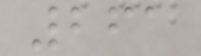261
